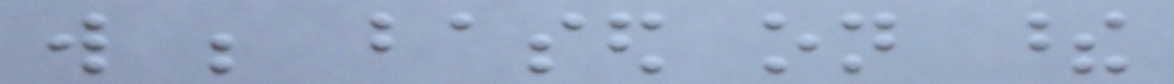will be based on these
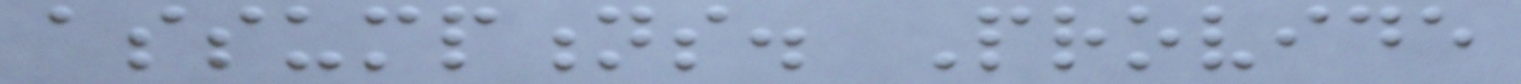assumptions. Provide
